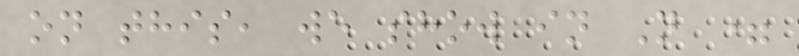on this, we show in N =
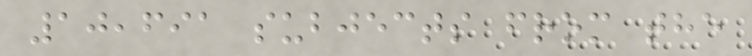10,691 subjects from the
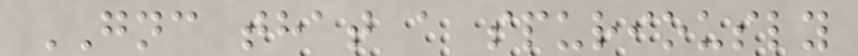GNC that a spuriously
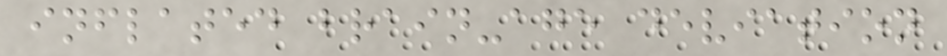inflated brain-age deviation
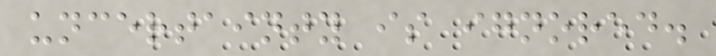uncertainty is ignored.
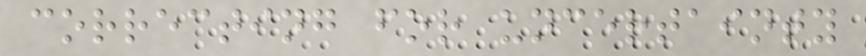correcting for uncertainty
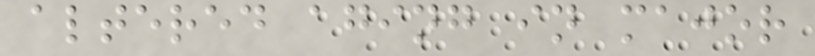altered aging in major
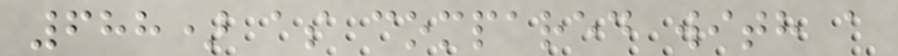688) as compared with a
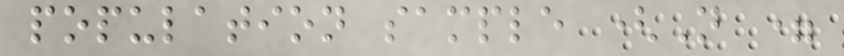population sample (N =
